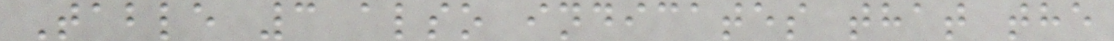Table 3 also indicates that the
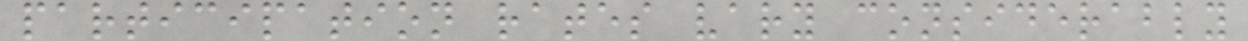participation rates vary considerably
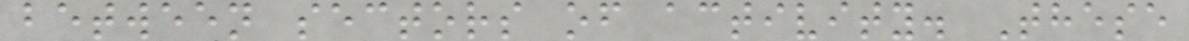between sectors of activity. These
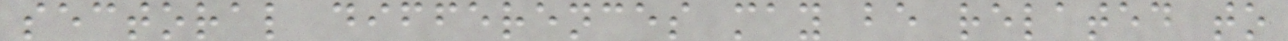sectoral differences may be related to
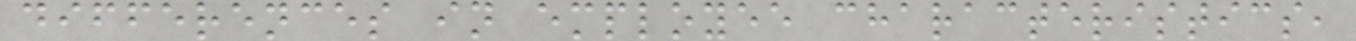differences in employee characteristics,
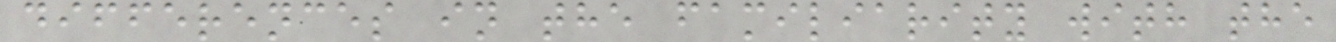differences in the familiarity with the
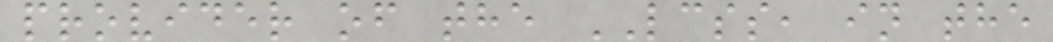provider of the LCSS, in the
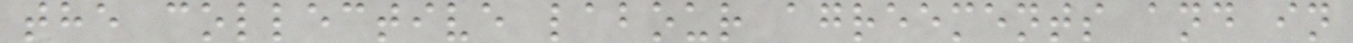the collective labour agreements and in
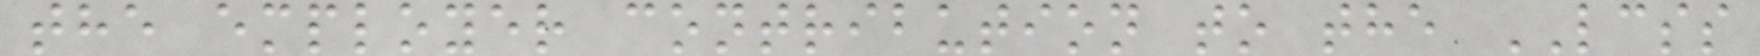the employer contribution to the LCSS
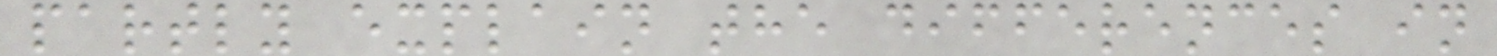partly explain the differences in
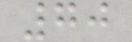70
